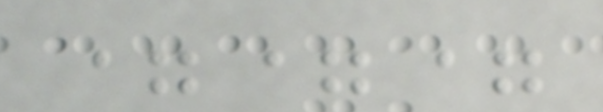===
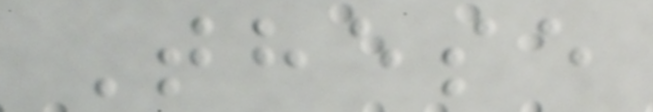These
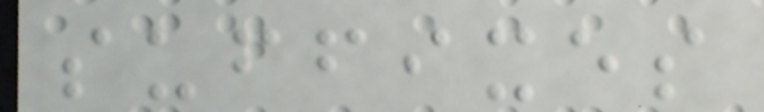suffixes
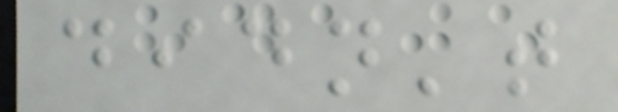didn't
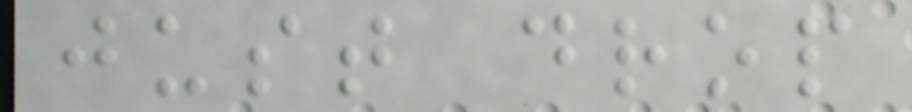just drop
